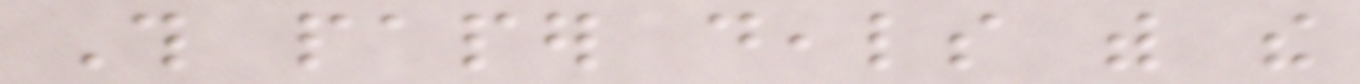This paper deals with the
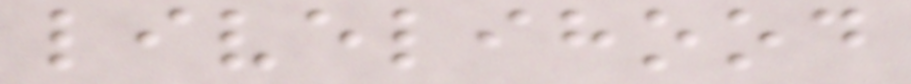livelihood
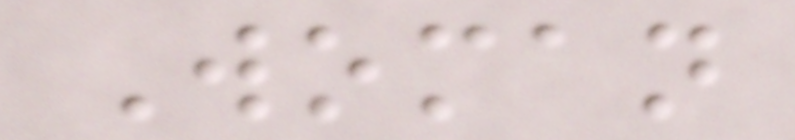Woman
